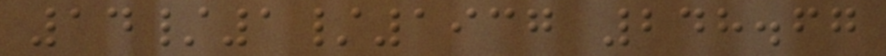14/1/1937 248.67
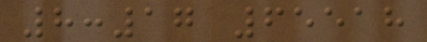8:17 65518
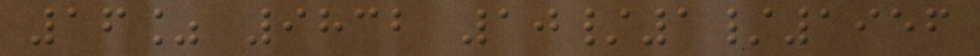16% 9832 10/1/1956
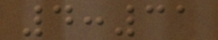4:31
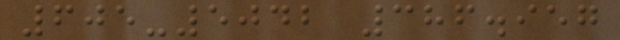605-5042 386.957
